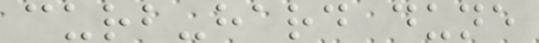curb-hard dune
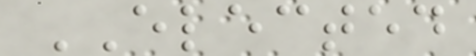ELECTED
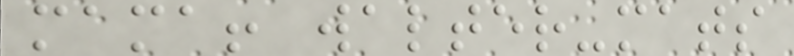mama! walter-mats
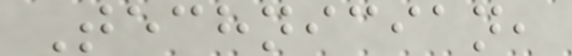Technician,
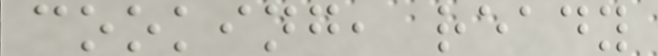cooking, ready
